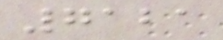7121
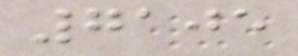7105
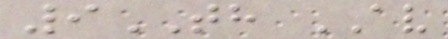9TH AV
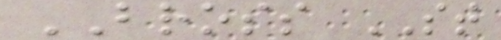BROSS ST
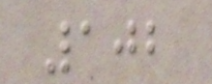102
